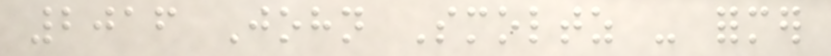2016 John Smoltz - former
